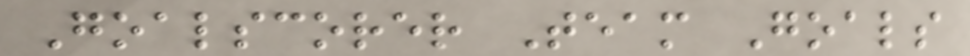Goalscorer Team Goals
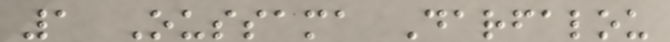1 Oussama Darfalou
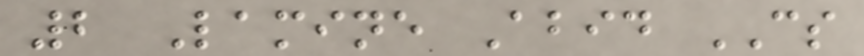2 Lamine Abid CS
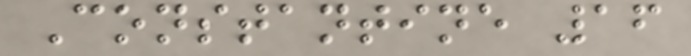Constantine 16
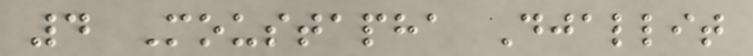4 Moustapha Djallit
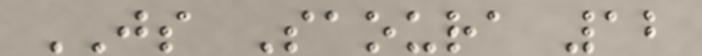JS Saoura 12
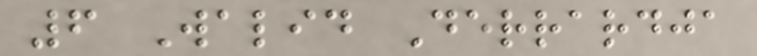6 Walid Derrardja
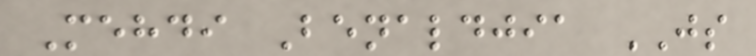Mehdi Benaldjia JS
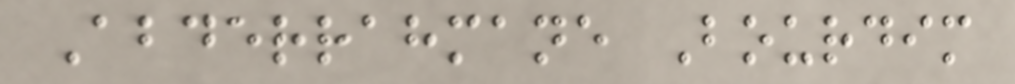Abderrahmane Bourdim
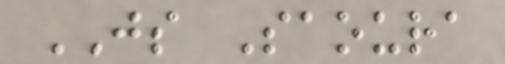JS Saoura
